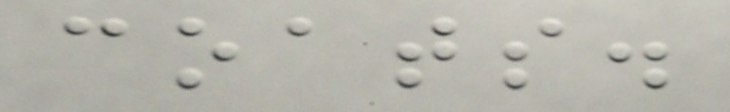coats.
